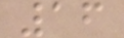16
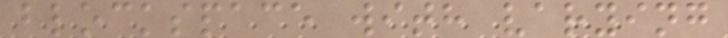blockspace with varying
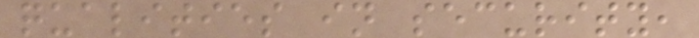qualities in security,
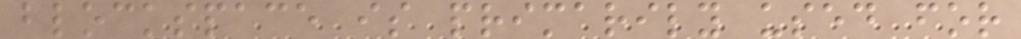blockspace is primarily used for
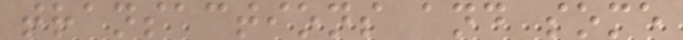transactions and some
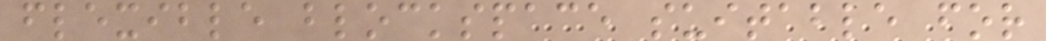flexible blockspace suitable for
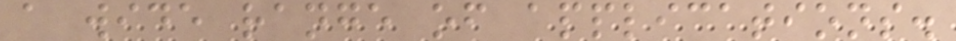a wide range of applications.
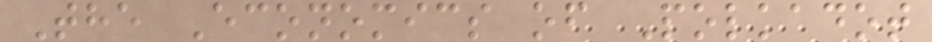The Economics of Polkadot
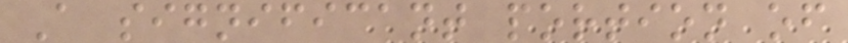A significant portion of
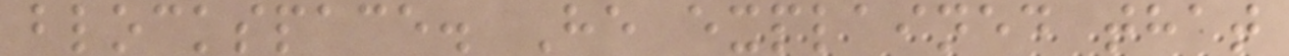blockspace. He explained that
